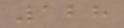128
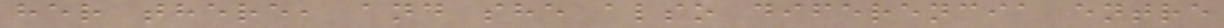her there, and she also diferencia entre
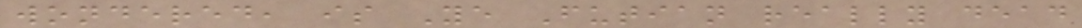wondered, is Ye Futian really dead
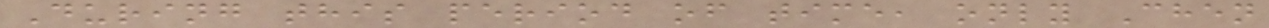During this period of time, only Chen
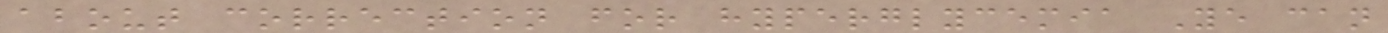about correction for hyperglycemia Ye can
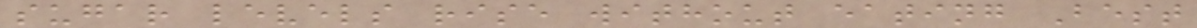sugar levels rise without eating Best
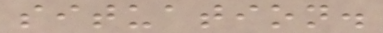situation.
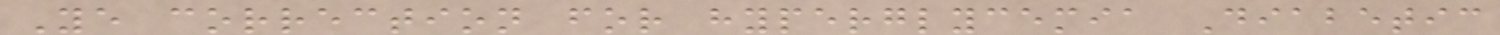Ye correction for hyperglycemia Diabetic
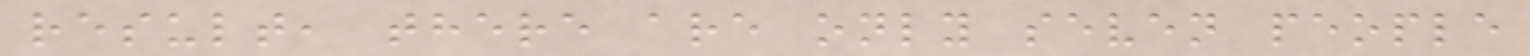result, there are only seven people
